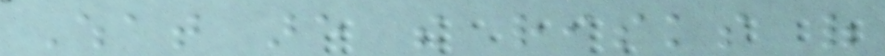What are the risks of
